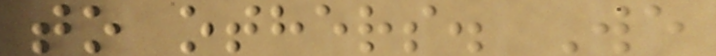to others. We
